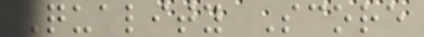Quality Score
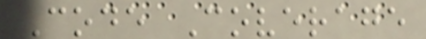Code Coverage
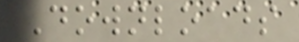Downloads
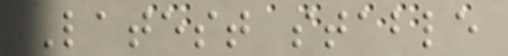Latest stable
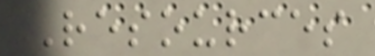Resources
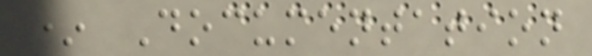* Documentation
